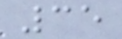35
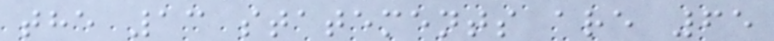the 13 statements are 65
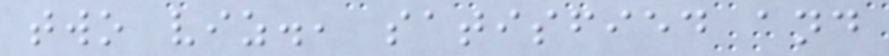two viz., satisfied and
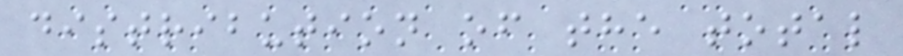distribution of the total
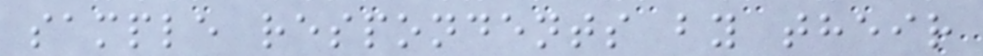sample respondents by their
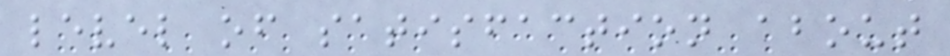level of satisfaction about
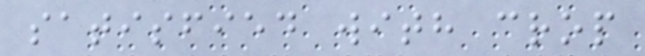satisfied with crop
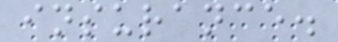insurance.
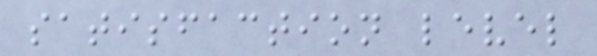satisfaction level
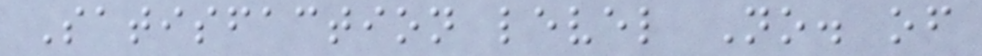Satisfaction level No. of
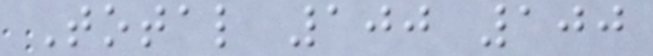Total 100 100
